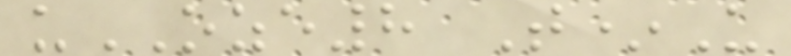uOZE8 T*U
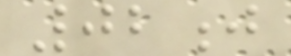02j
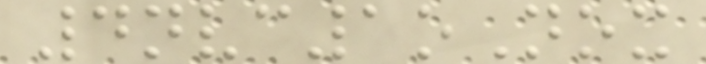4nvc1oNox
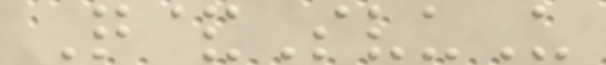Q&SvuU
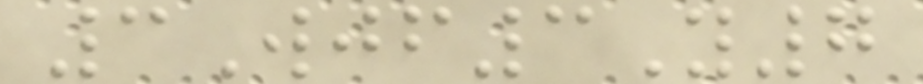3Wjf3Y7
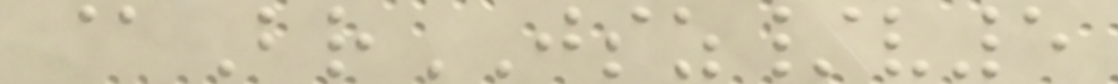@BrJSZ/v5
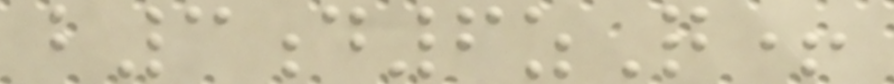b3d6zQ+
